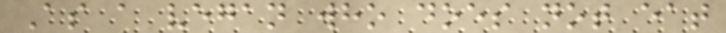As a vegan who does not eat
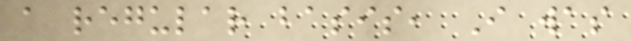a regular basis, I was
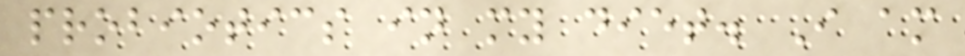probiotics in my diet. I am
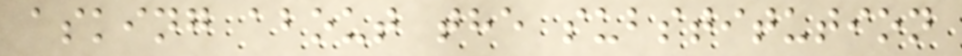asking about the substitution
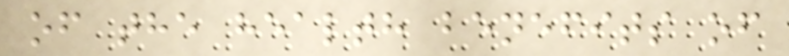of the health benefits of
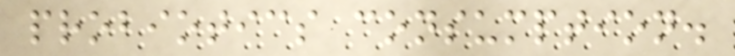probiotics consumption.
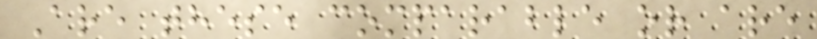Are these comparable or are
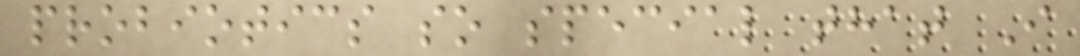probiotics so special that I
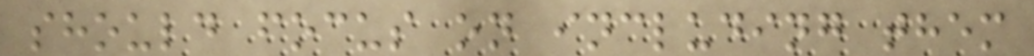should focus on including them
